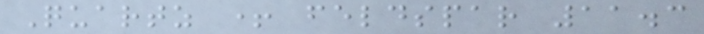Quartz + feldspar 11.3
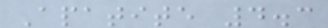Apatite 4.3
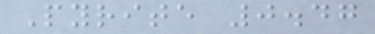Pyrite 0.47
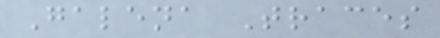Galena Traces
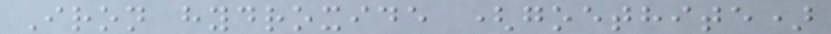Iron hydroxide (goethite)
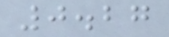0.27
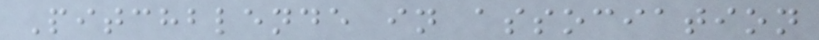Pitchblende in association
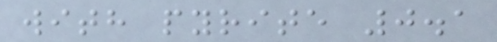with pyrite 0.1
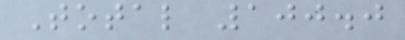Total 100.0
